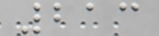213
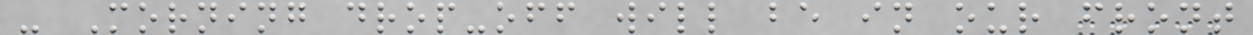- Morning drop-off will be in our front
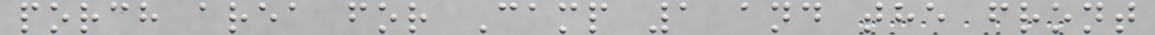porch area for Camp 1 and the front
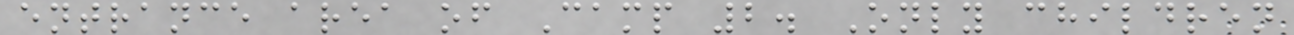entrance area of Camp 2. Only children
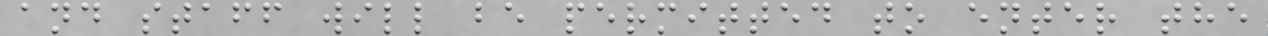and staff will be permitted to enter the
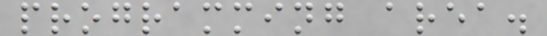programming area.
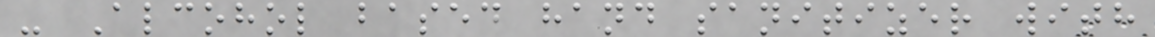- Alcohol based hand sanitizer with
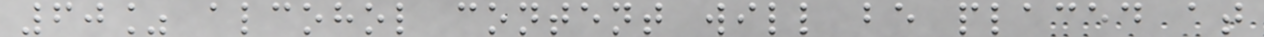60% alcohol content will be placed at
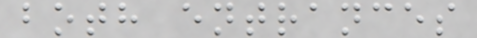both entrances
